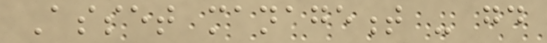Asset management - good
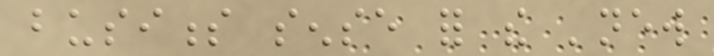business sense for the 'new
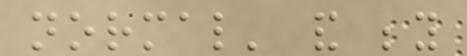normal' and beyond
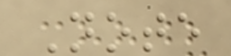Note
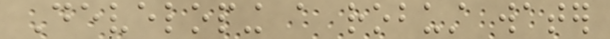Developing a robust water
